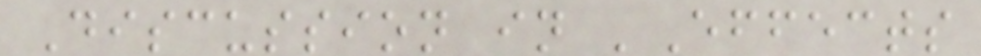Discussion in 'Effects
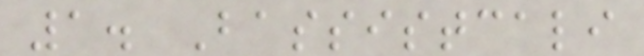1. Bassistcali
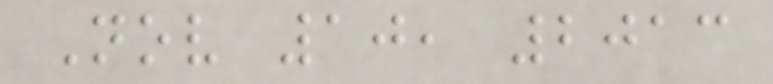Nov 10, 2013
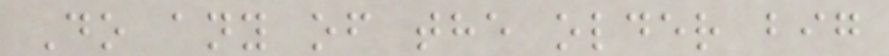Do any of the older big
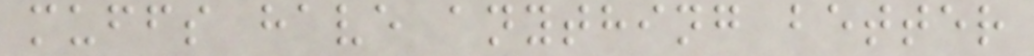muffs have anything better
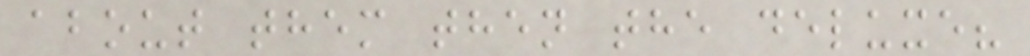about them then the deluxe?
